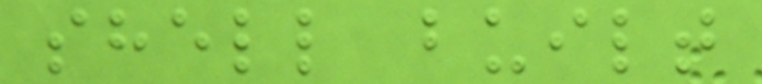shell built
